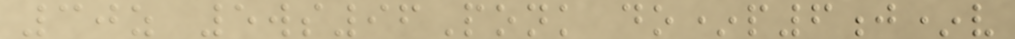30z 5ws96Ponk do*p6j*v
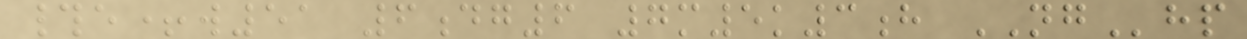#e+w51 6dg6 7m5k3h NGhp
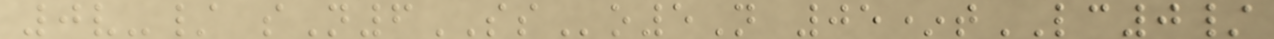0v-/ sN6SSo5N 05*tLC0/
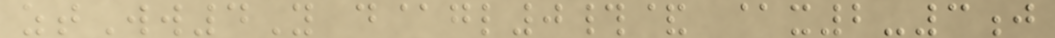ztWw4Y d@gl0#& @x2-3j
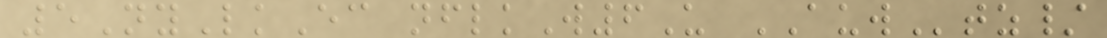5NyLkEc nflkW6U AUWtz/
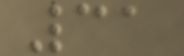31
